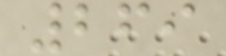269
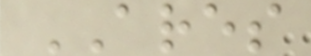ARES
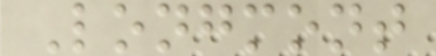Longmont
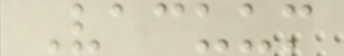Vacuum
